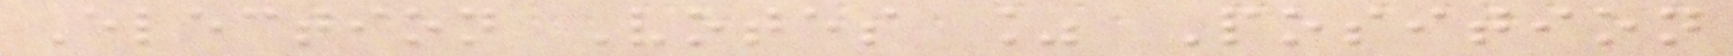Election Votes % Position
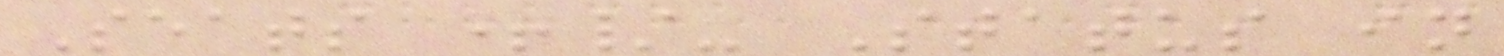Seats +/- Status in
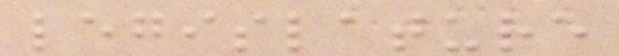legislature
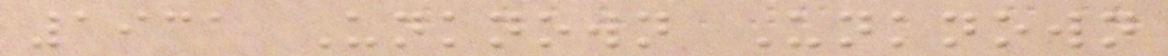1931 Unknown Unknown
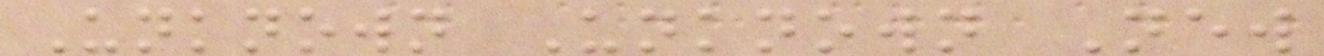Unknown Unknown New
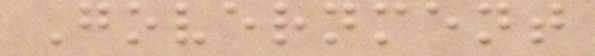Government
